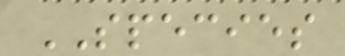SPECIES
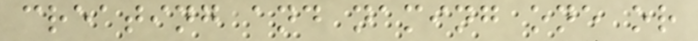creating and naming one or
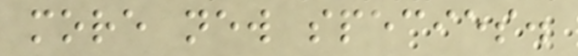more new species.
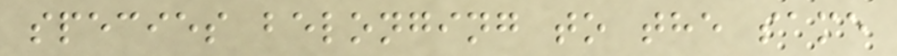species belonging to the same
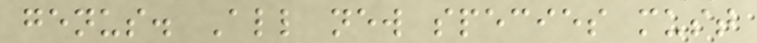genus. All new species must
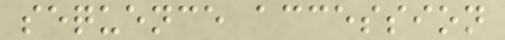sequence accession
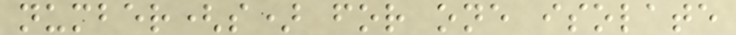number(s) for one isolate
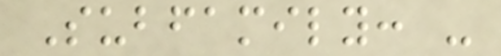Subfamily: -
